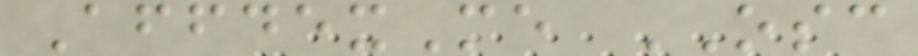AffdexMe OSC
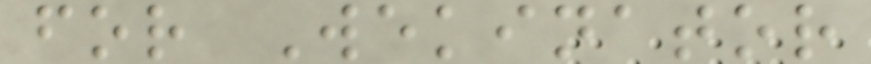for Wekinator
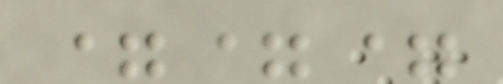===
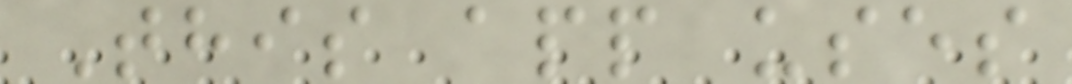This app uses
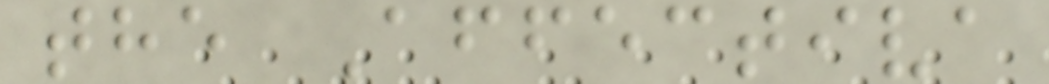the Affectiva
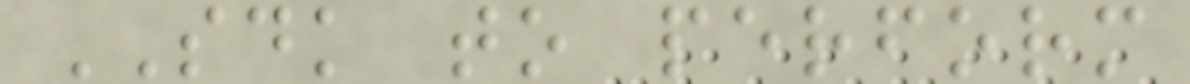SDK to perform
